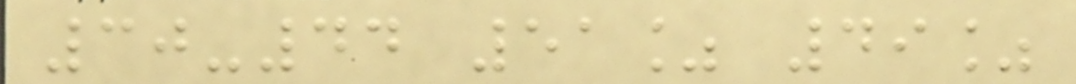30-44 51% 49%
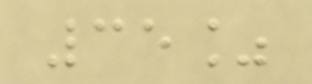35%
